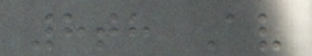8th Av
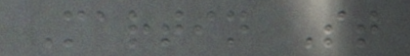Martin St
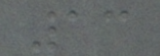13
